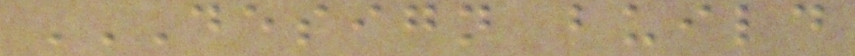DESIGN BUILD
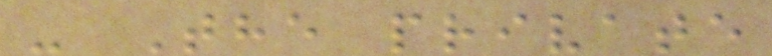- The private
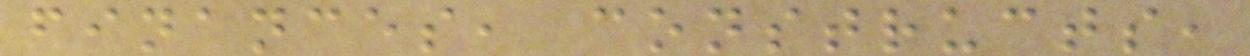finances, constructs,
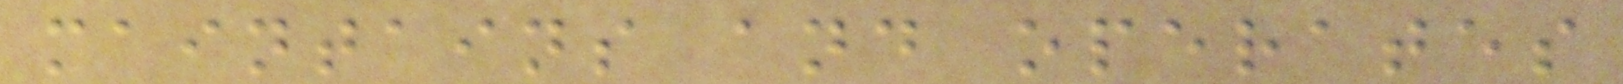maintains and operates
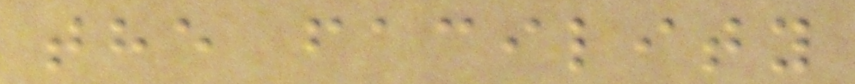the facility
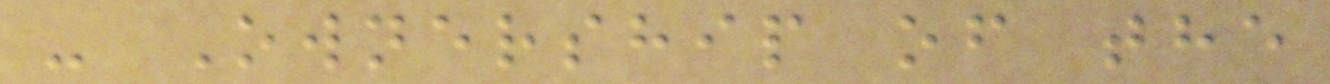- Ownership of the
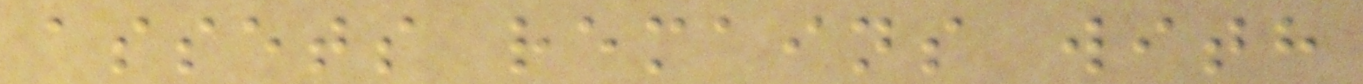assets remains with
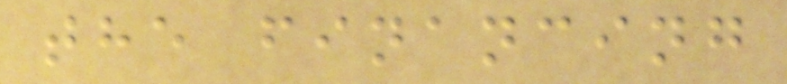the financing
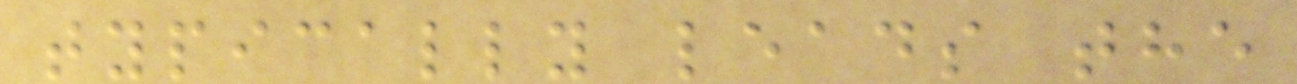typically leads the
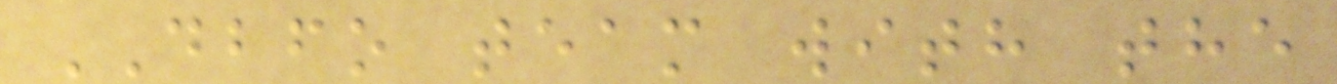DBFO team with the
